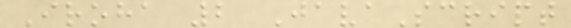Iroha 2 JavaScript
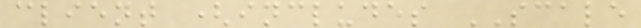client (includes SCALE
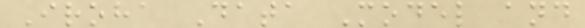Iroha Data Model and
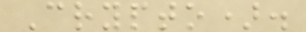Crypto).
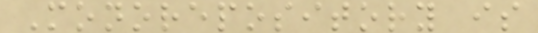Monorepository is
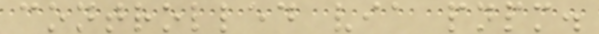controlled via pnpm.
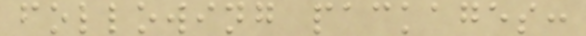following packages:
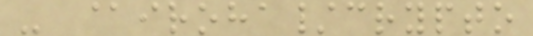- @iroha/crypto
